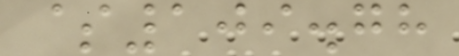$109.78
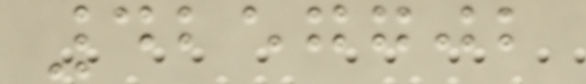4257702
